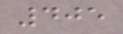405
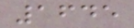1645
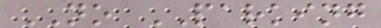NO PARKING
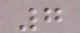7
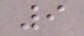9
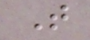T
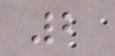2
